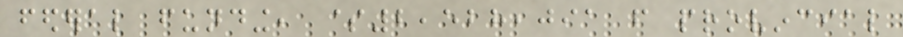federal funding, $2,528,091 from provincial
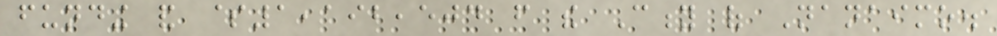funding and $1,192,504 from the City of Nanaimo.
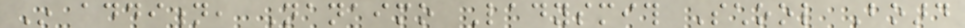In addition, Nanaimo Ladysmith School Board
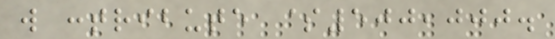will contribute $500,000.
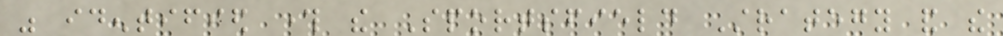was identified through the Sportsfield Strategy and the
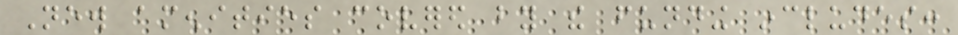New amenities covered by the funding includes:
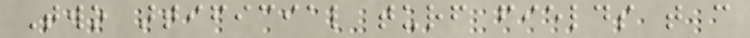Two artificial turf fields that can
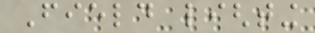Field lighting
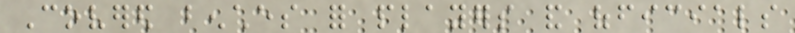Covered benches for players and officials
